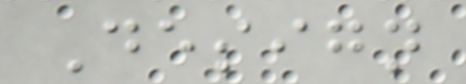Design
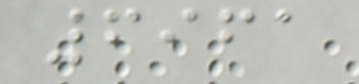6961
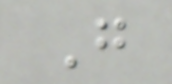G
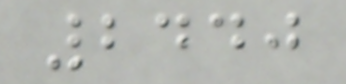2440
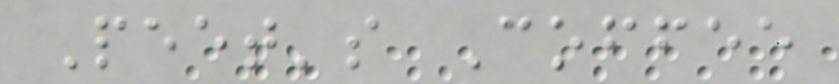Peet's Coffee
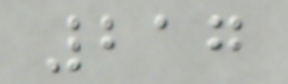217
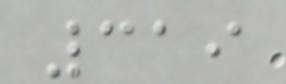319
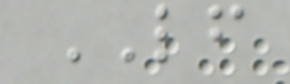LF
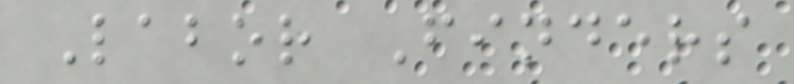Labor Finders
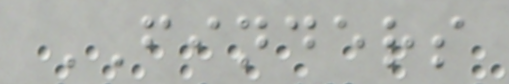FINDERS
